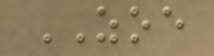ZOE
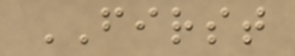FIRST
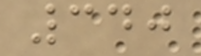340
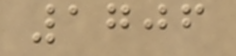1706
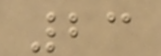23
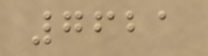7621
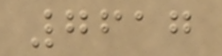7617
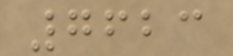7623
